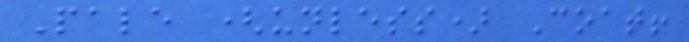Pale (unless) Coat!
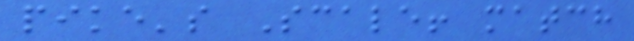pike's Scale! match
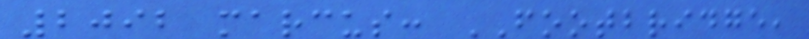2092 marcus: FOOTBRIDGE,
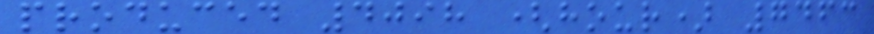produced 4098 (hour) 7463
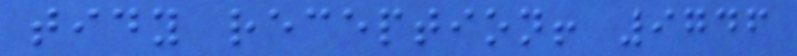tidy reception! 9746
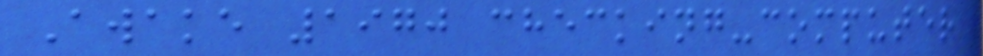Awake 1970 checking-computer
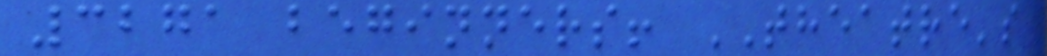3271 beginners! THEATRE's
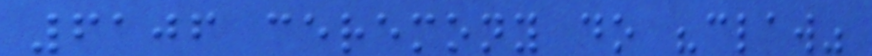6106 ceremony do "claw"
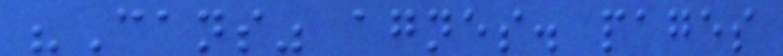"Cans" agnes. pages
